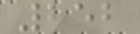252
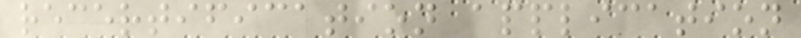recertification application
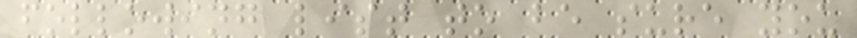following list to be sure you
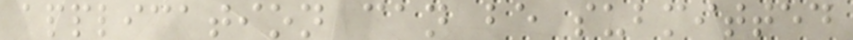application can be submitted
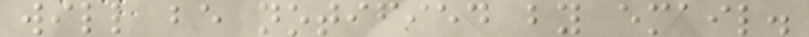will be notified by email.
